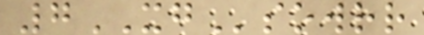7XGsowrr
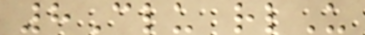8Clu rlU
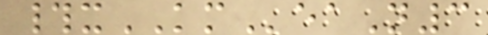#xKMeaN3
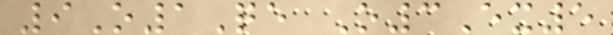9O1Qe O3Ex5
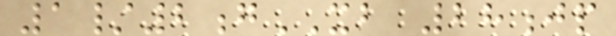1/2gXB 28jp
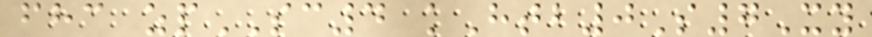fhc zpSC4 kHtb0S7Xy
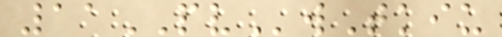11PVwTkiu
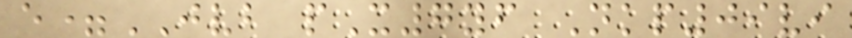e=JVB pX7yf Nkp09vi
